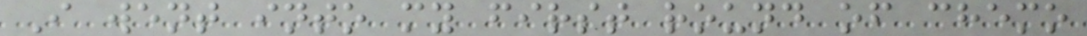I went into my first round of chemo
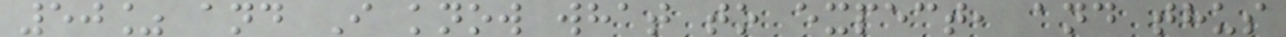50% and I know what to expect, and thus
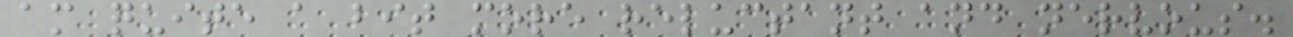am quite a bit more reluctant and nervous.
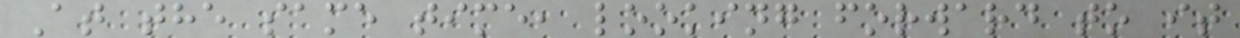At the same time, looking forward to it
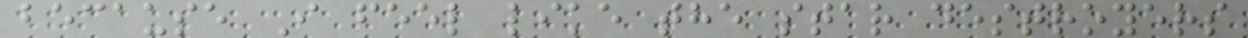because I feel like the star destroyers
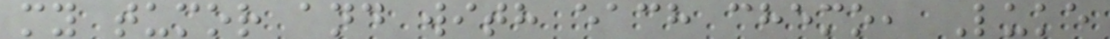my tumor and with each chemo, Luke
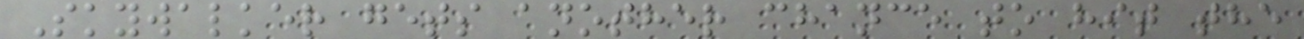Skywalker gets another chance to hit the
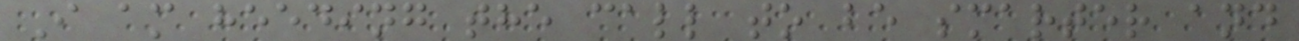I am heeding the call to be smarter and
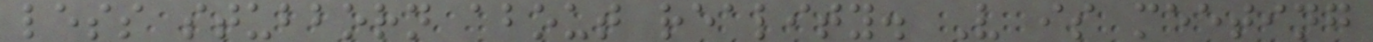less stubborn about reality. V is meeting
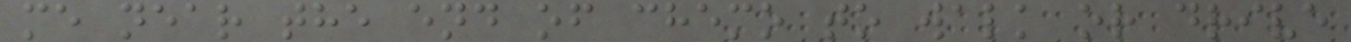me near the end of chemo to walk or drive
